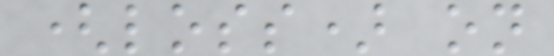(loss) on
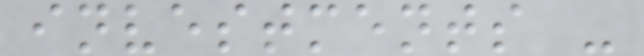investments -
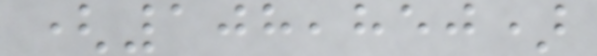(108,850)
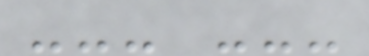--- ---
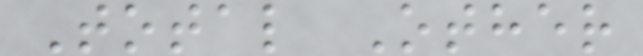Total Other
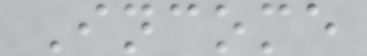Income
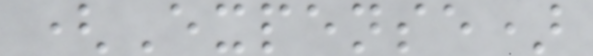(Expense)
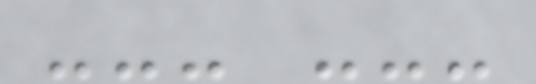--- ---
